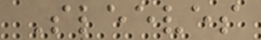Sleeves
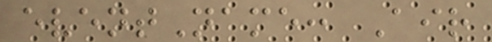eventName: Air
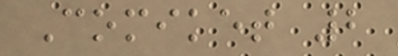Comiket 2
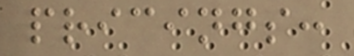pricings:
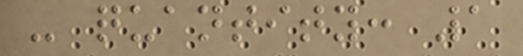- quantity: 1
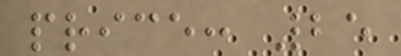price: 25
